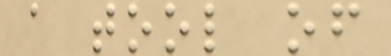a tool of
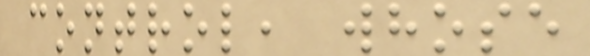control, whose
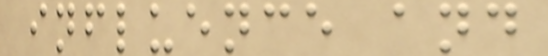influence and
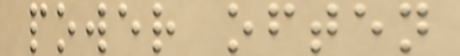power often
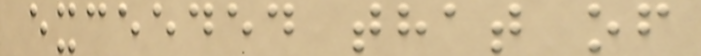exceeded that of
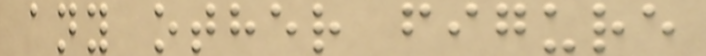any other figure
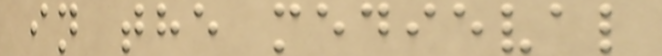in the medieval
